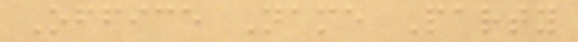Office Name Party
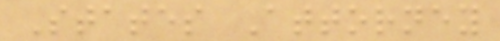States Attorney
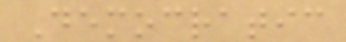Democratic
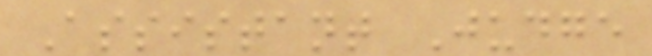Assistant Judge
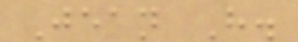Jean H.
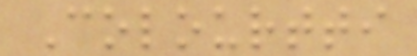Colourtti
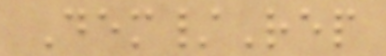Dem/Rep
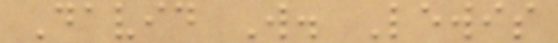David W. Lewis
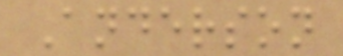Anderson
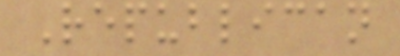Republican
